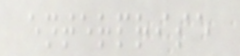enterprise
